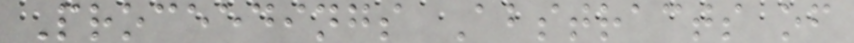Proceedings Abstracts of
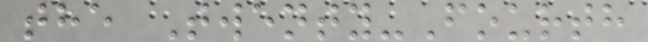the Twenty-Fourth
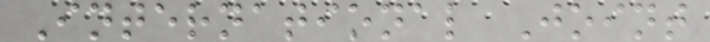International Joint
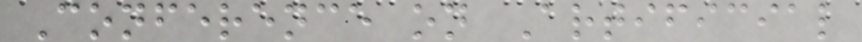Conference on Artificial
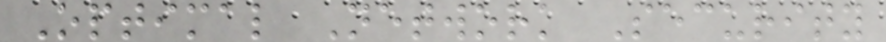Optimal Network Security
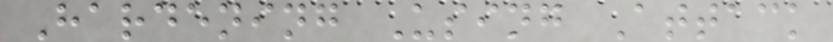Hardening Using Attack
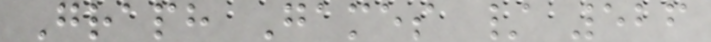Graph Games / 526
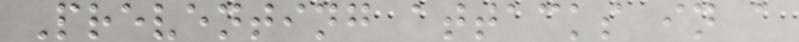Preventing attacks in a
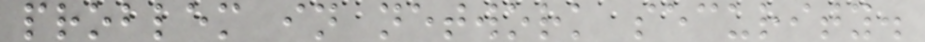problem in network security.
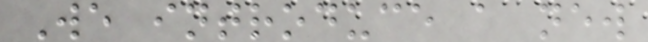We introduce a new
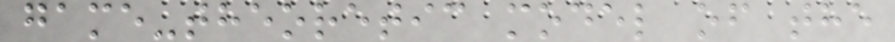game-theoretic model of the
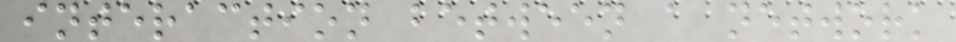interaction between a network
